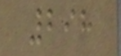298
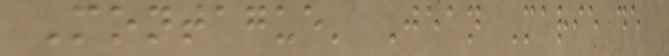Montague' Jean Marie de
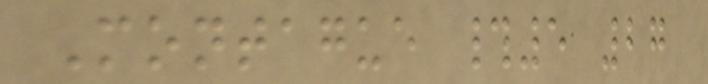Montague #5 27
